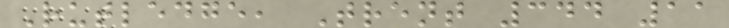Rutledge, Trent 344 11
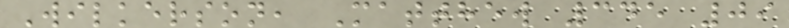Wilkerson, Matthew 345 09
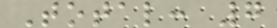Total: 7
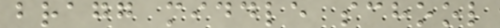bragg middle school
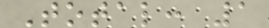Total: 1
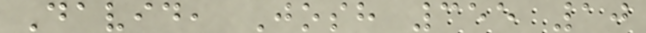David, Josh 355 10
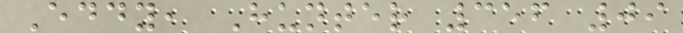Eddy, Hunter 356 09
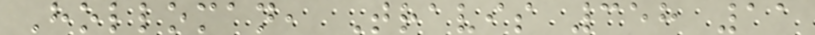Holloman, Travis 358 11
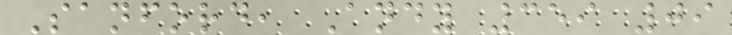Sanford, Andy 359 09
